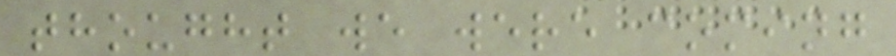thought we were coming
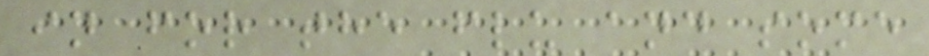in for the flu and some
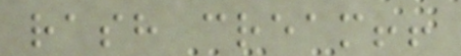rash cream!!
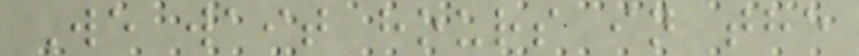We wait hours in the
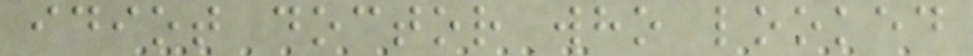idiot doctor who looked
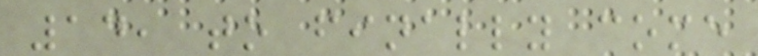14, to finally come
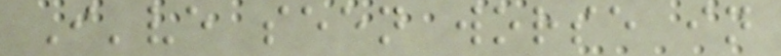I've seen worse in
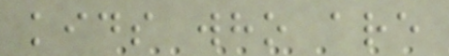kids who are
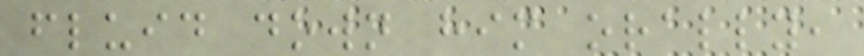fluid down him orally,
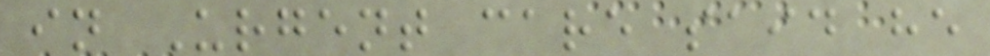in Urgent care said he
